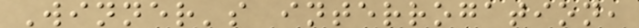Winner's interrogation,
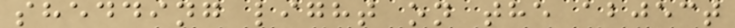shedding light on the abject
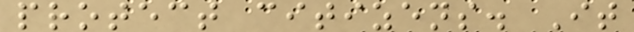protect citizens. It
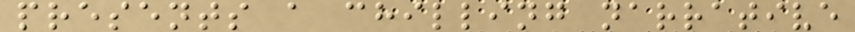presents a chilling narrative
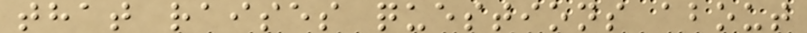that raises questions about
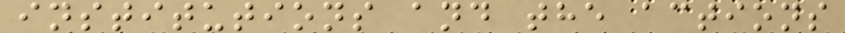institutions and the actions
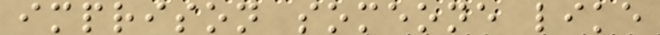imprison someone like
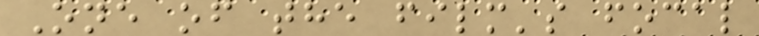One of the film's focal
